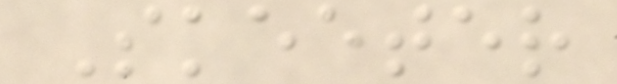Skeeter
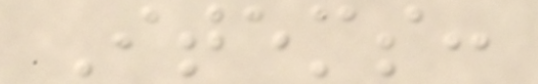Items:
